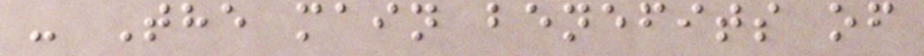- The main benefits of
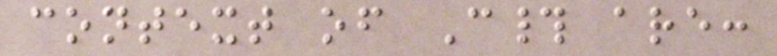context of C# are:
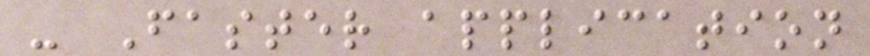- Faster application
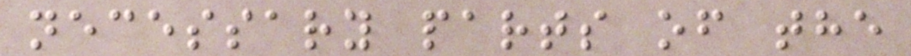necessary parts of the
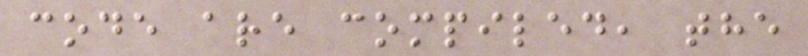code are compiled, the
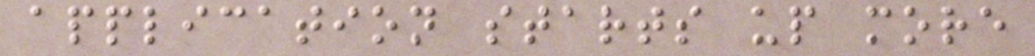application starts up more
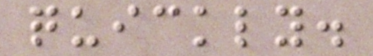quickly.
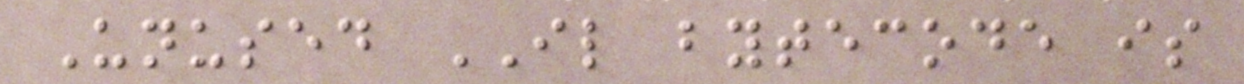Unused IL bytecode is
